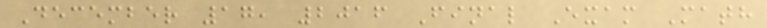December 17, 2016 Final Exam Math
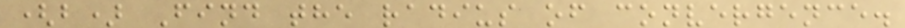(b) Find the radius of convergence.
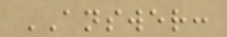ANSWER:
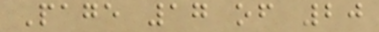Page 17 of 20
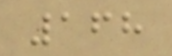168
